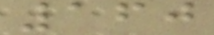160
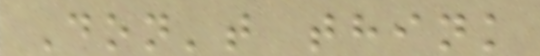Don't think
